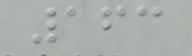163
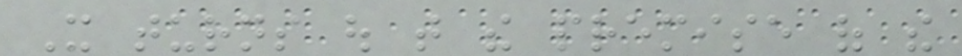It turns out that the premise of the
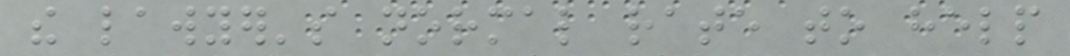the lawyer's normal rate to help
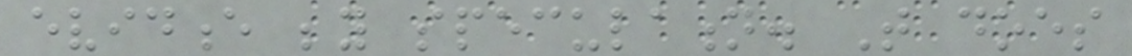evidence beyond speculation. That does
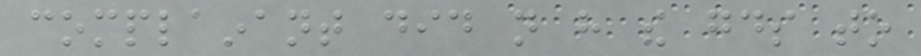complainant did not have the goods to
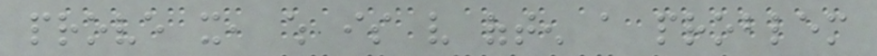prove it, which is very often a problem
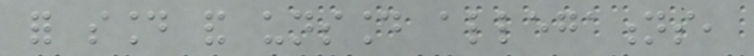for sound and unsound allegations,
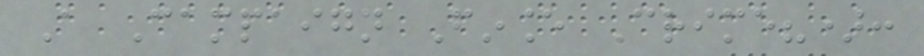A Campaign Finance Crime?):
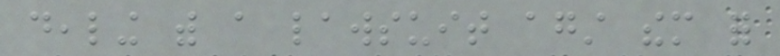dealing with a lawsuit against them for
